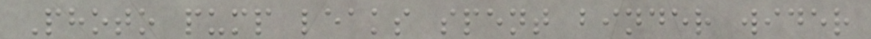Photo pump leaks spent binder wider
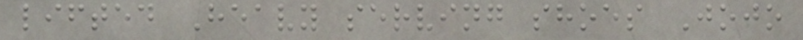lifted Heavy serving shoes Jojo
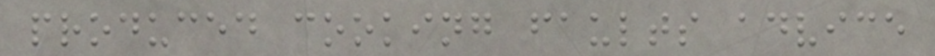produced cooking faults advice
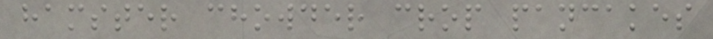hamster chowder crop pancakes
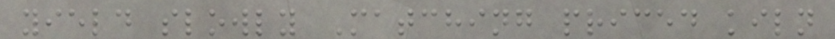yield slowly Matching priced kiln
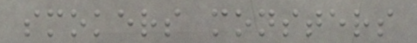smokers monsters
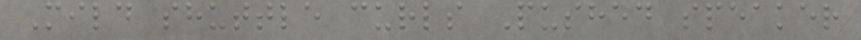Mild shuttle curls Pushed speaker
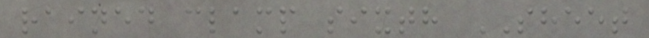rained clamp sixth SHEET
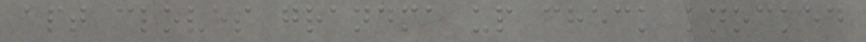apt cloves grandma up check knocked
